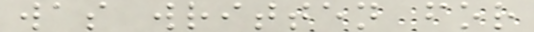was written for
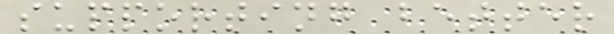supporting better
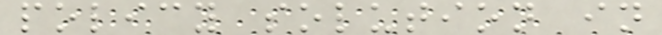policy solution in
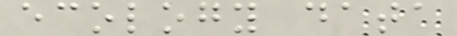ecology data
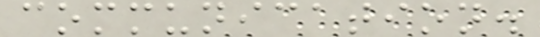communication.
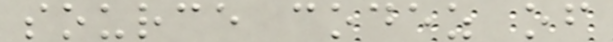source codez of
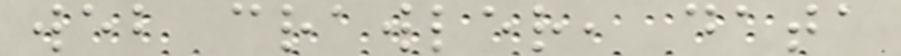web crawler, data
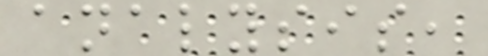analysis,
